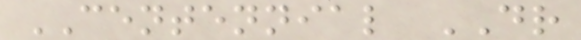CENTENNIAL DR
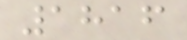1816
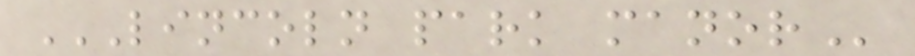LINCOLN PARK MANOR
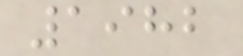1982
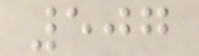507
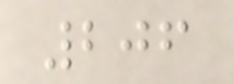206
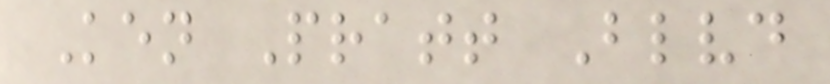Ken Pratt Blvd
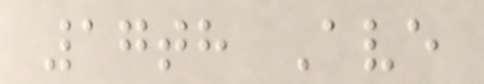17th Ave
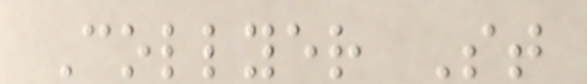Collyer St
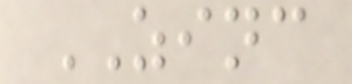ZINC
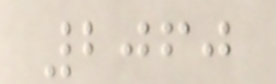2060
